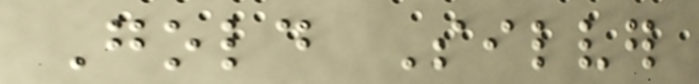Gold Silver
